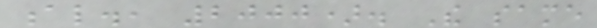al., 2000). The same
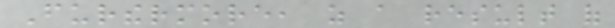Furthermore, as a result of
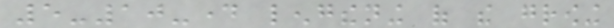5-10-day lengthening of the growing
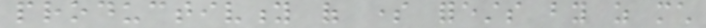productivity of some forests by as much
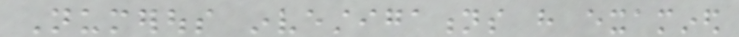Numerous investigations have examined
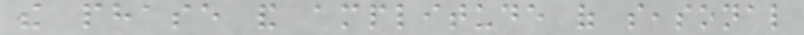the phase and amplitude of seasonal
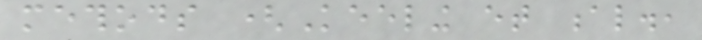methods (Keeling et al.,
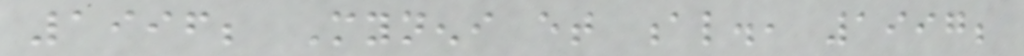1996; Myneni et al., 1997;
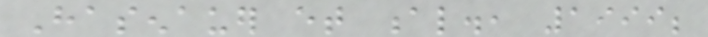Hasenauer et al., 1999;
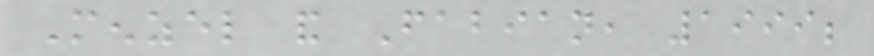Menzel and Fabian, 1999;
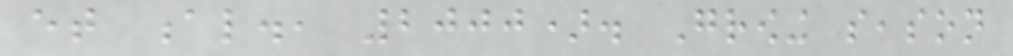et al., 2000). Growing season
